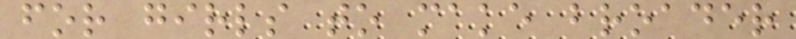for girls to make broader
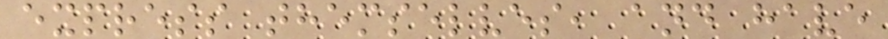express themselves, and have
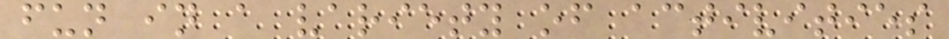fun in a variety of activities
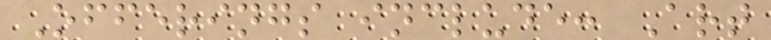Offerings include: Art
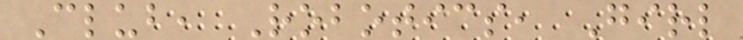Club, Robotics, Girl
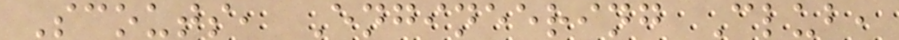Scouts, Engineering Club,
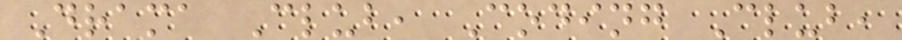Drama Club, Coding Club,
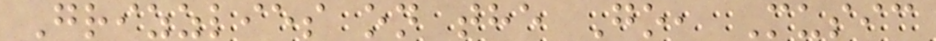Grizzlies on the Go, Music
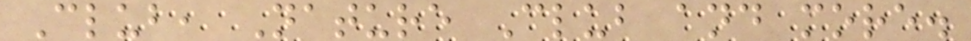Club, Nature Club and more.
